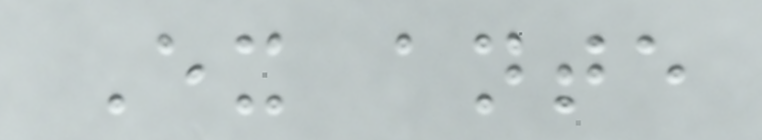Ex ante
